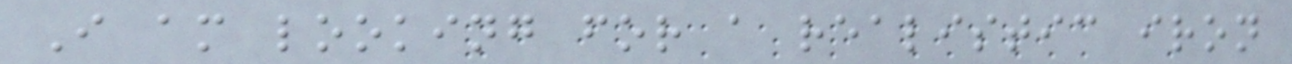I am looking for a realistic iron
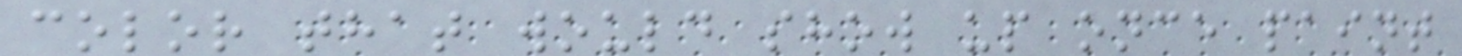color that would show up once paint
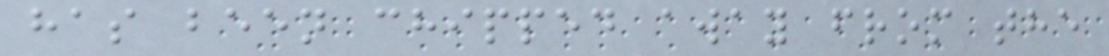has been chipped away from the
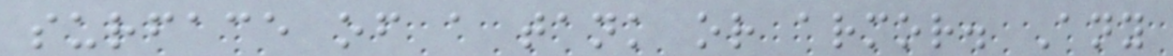surface of a tank or armor. Any
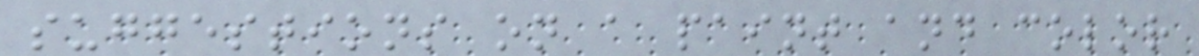suggestions on a paint and color
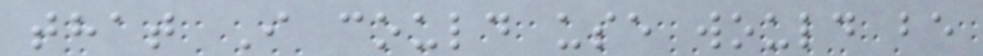that I could use would be
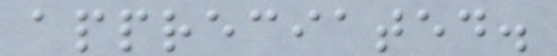appreciated.
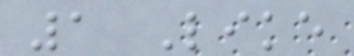1 Like
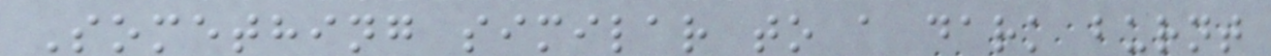Something similar to a dark burnt
